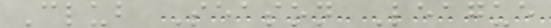Club Season League
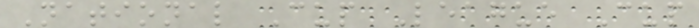National Cup League Cup
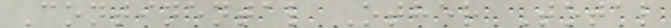Continental Other Total
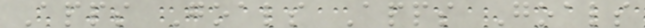Apps Goals Apps Goals
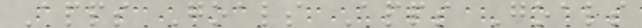Apps Goals Apps Goals
